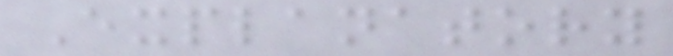Explanatory
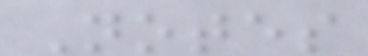Notes
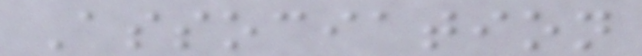Association
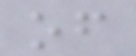of
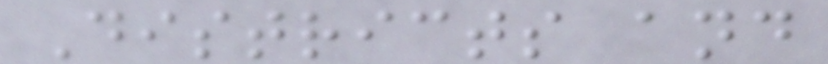Districts and
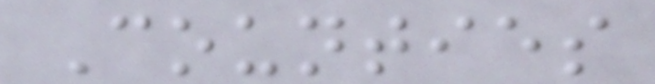Counties
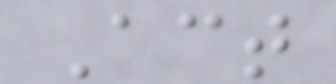Act
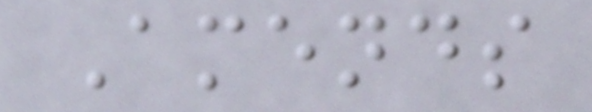Amends
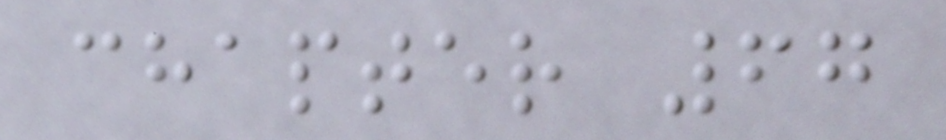chapter 67
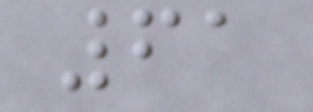61
